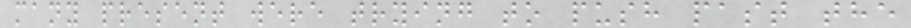many present were trying to push past the
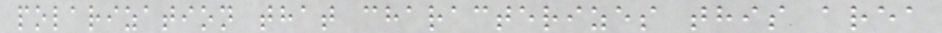polarization that characterizes this area
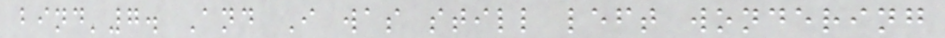bind'7. And I was still left wondering
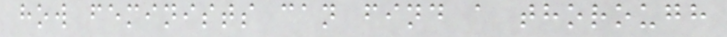how feminists can find a thorough
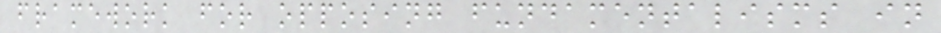framework for opposing fundamentalisms in
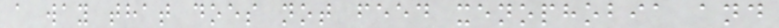a way that does not feed xenophobia and
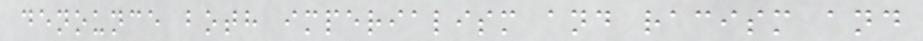denounce both imperialism and racism and
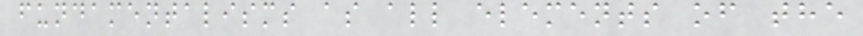fundamentalisms as all elements of the
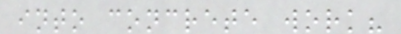into concrete work?
